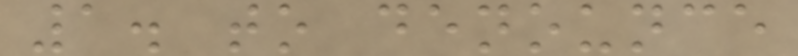1. to denounce
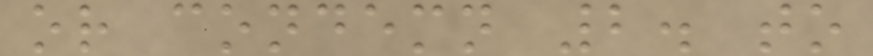or condemn 2. to
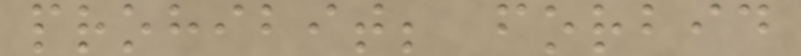prohibit; forbid
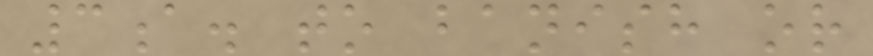3a. to banish or
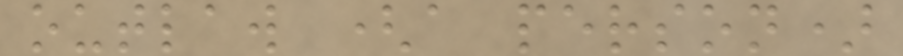outlaw (a person)
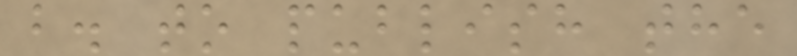b. to publish the
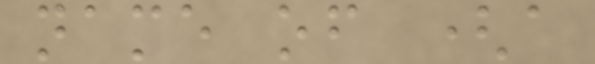name of (a
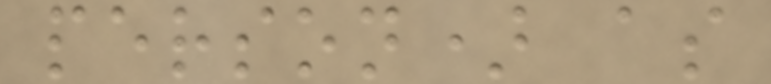person) as
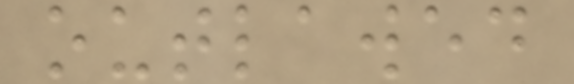outlawed
